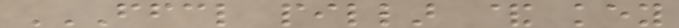FFCL PILLAR & KEY
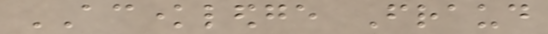ACKNOWLEDGE Fraud
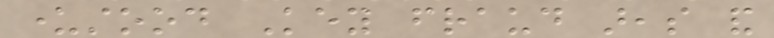understood Key fraud areas and
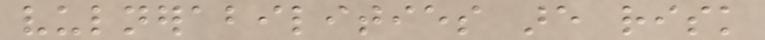vulnerabilities are risk
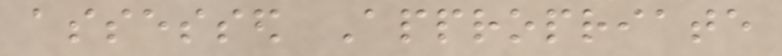assessed Appropriate
